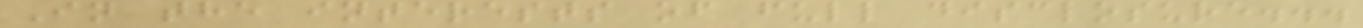In the interests of full disclosure...
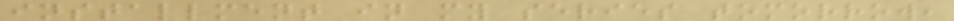installment in my series tomorrow,
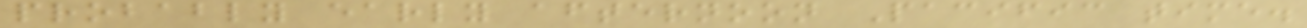probably early afternoon Pacific time.
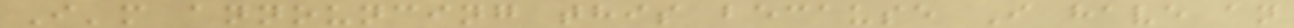I'm announcing this because I have an
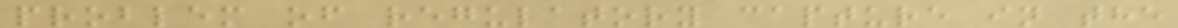problem of regulatory capture in the
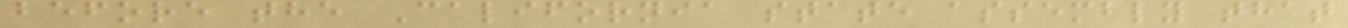before the California state assembly that
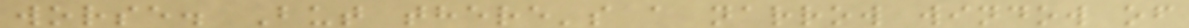worse. But there's a narrow window of
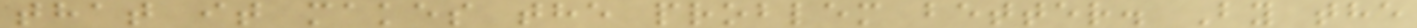that it makes the problem better. By the
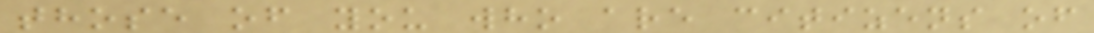those of you who are citizens of
